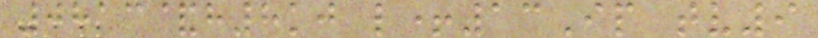0813&h8kj l+13Ip tv9
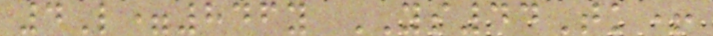4L=846y YS44Tk+
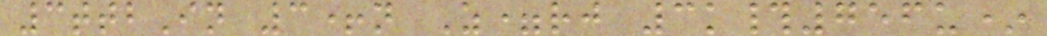3ttbIn 3+n Z=rj 3k#756u*
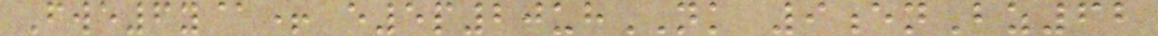Fwe6y@+ e5p20uhNK 9enBz62
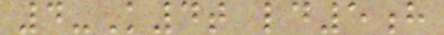4-K4t ld5h
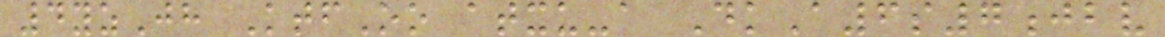4yzJh KtfOo atxu-a DkA6s7jbv
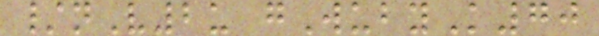/nV2u gWubyK70
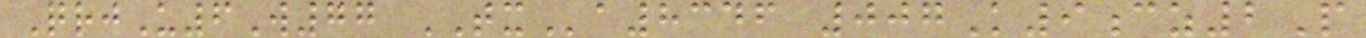QrjU6W77 TXa8346 007K9cz2P
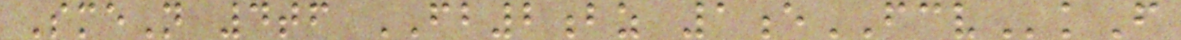SmeN 4tf FB2bz 1eFCVkF
